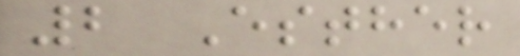2 Esther
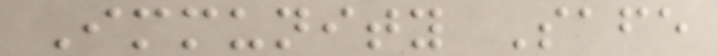Immunity Safe
